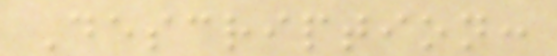Description:
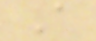A
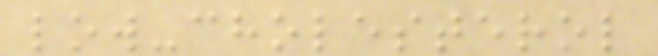low-cholesterol
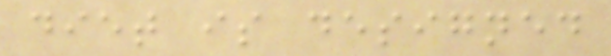diet is designed
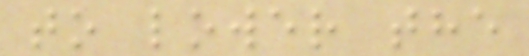to lower the
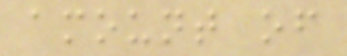amount of
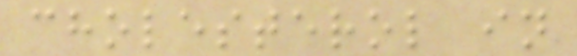cholesterol in
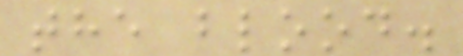the blood.
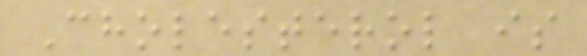Cholesterol is
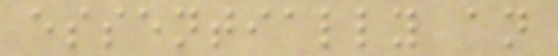essentially an
